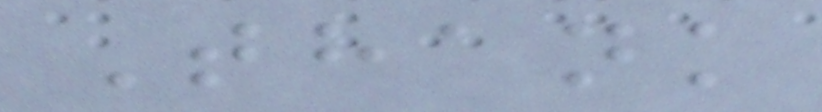Thank
